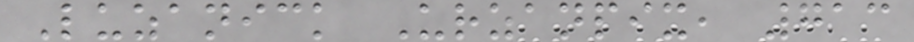Luzanick Urzanpix, 713
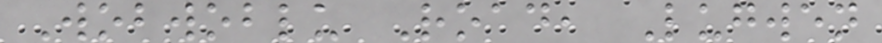Wobwoblu Road, Lugwen
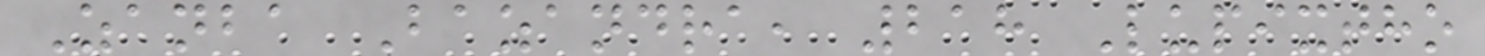Zanba Bazandra, 218 Lupixtho
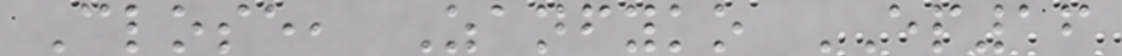Close, Zanfyko EP16
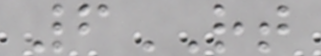6RT
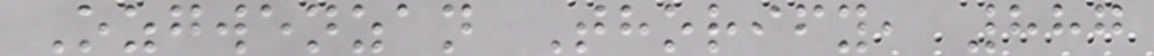Ozgwenzan Thorify, 887
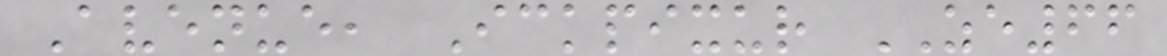Avenue, Ickpixur ZE66
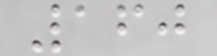160
